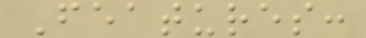Features:
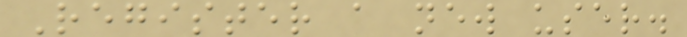Register a new user.
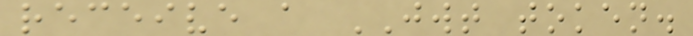receive a JWT token.
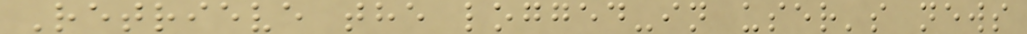Retrieve the logged-in user's news
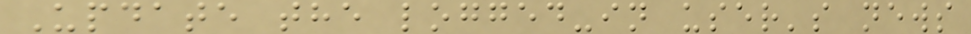Update the logged-in user's news
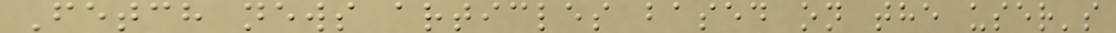Fetch news articles based on the user's
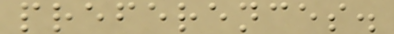preferences.
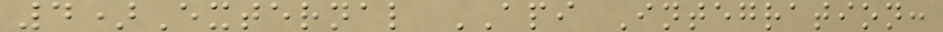4)External API Integration:
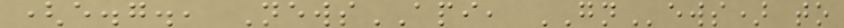(e.g., NewsAPI, GNews) to
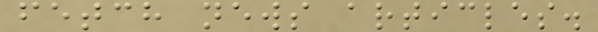fetch news articles.
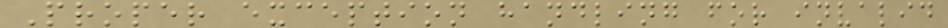Proper exception handling for invalid
